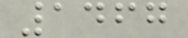1467
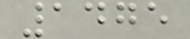1475
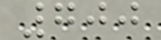700
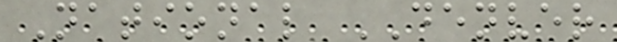National DENVER
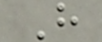H
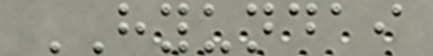HYUNDAI
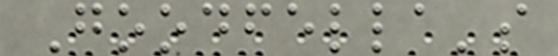Goodfella's
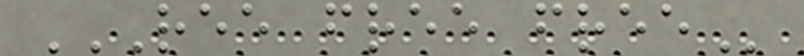REE FREE FREE
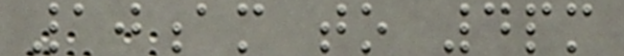10am to 4pm
